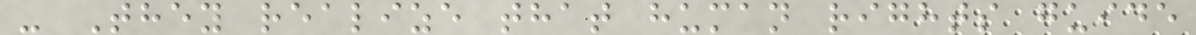- They realize that human rights guide
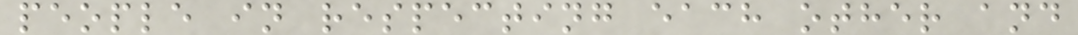people in respecting each other and
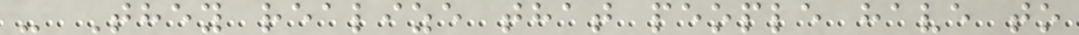- They realize that people have to
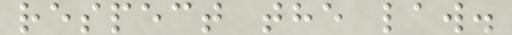respect the law.
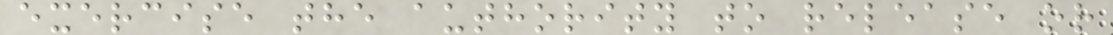exercise the authority to release or
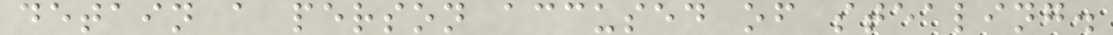detain a person accused of stealing.
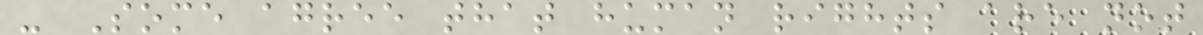- Some agree that human rights are not
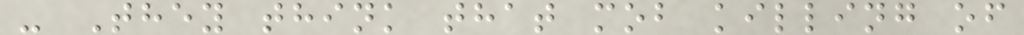- They think that mob killing of
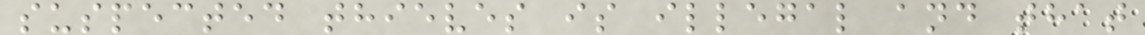suspected thieves is illegal and that
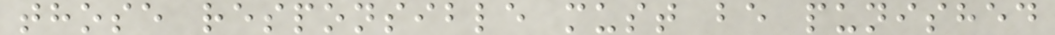those responsible must be punished
